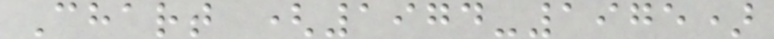Chart (1974-1975)
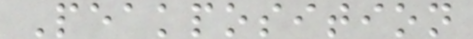Peakposition
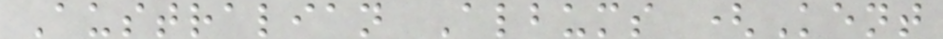Australian Albums (Kent
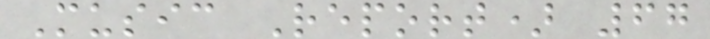Music Report) 67
